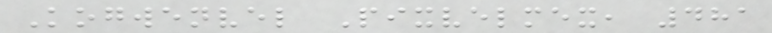Kogwenvel Pixvelmex, 481
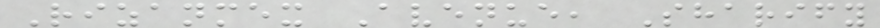Rizanmex Avenue, Sharify
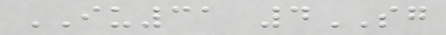IU31 4SG
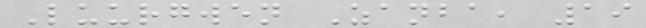Luurgwen Zanba, 19
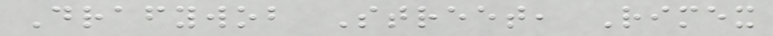Drafywob Street, Rimex
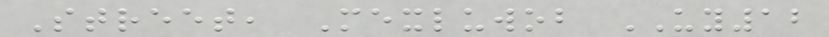Street, Mexluwob UY12
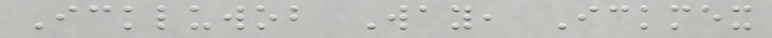Ickluwob Way, Ickmex
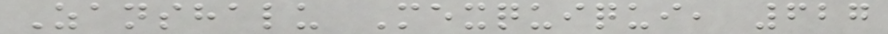Zanshalu Mexquiqui, 627
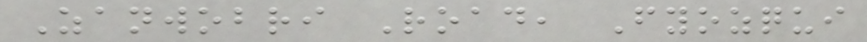Zanwobri Road, Fyozqui
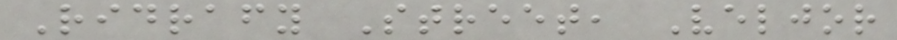Ridrafy Street, Veljor
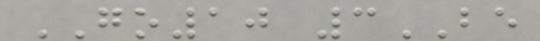GO10 3BE
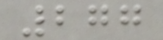277
